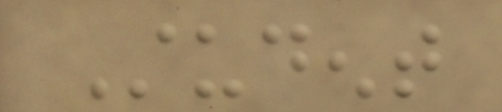Student
